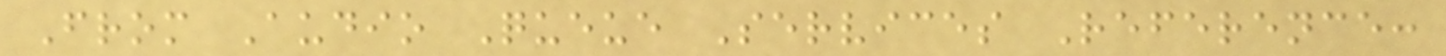From Audio Queue Services Reference:
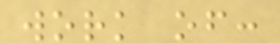work of:
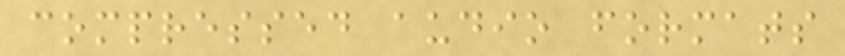compressed audio formats
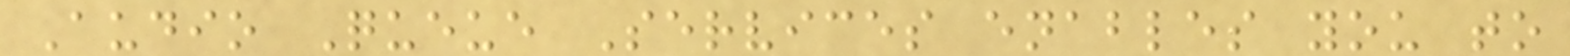Audio Queue Services enables you to
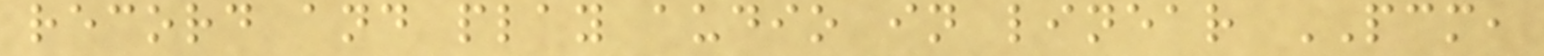record and play audio in linear PCM,
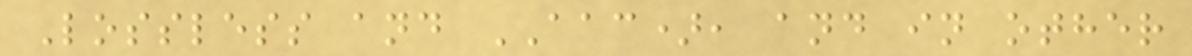Lossless and AAC), and in other
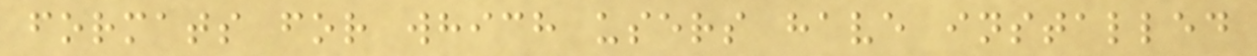formats for which users have installed
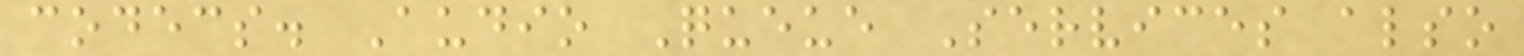codecs. Audio Queue Services also
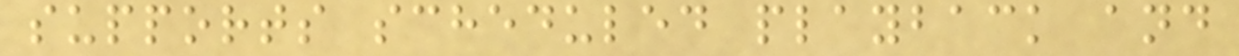supports scheduled playback and
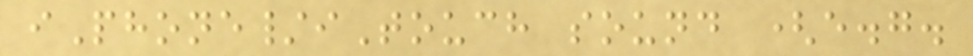iPhone/iTouch sound (e.g.
